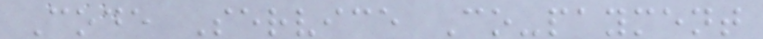Code Service Co-payment
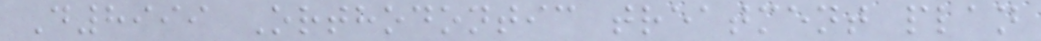D8999 Orthodontic treatment plan
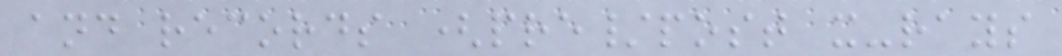and records (pre/post x-rays
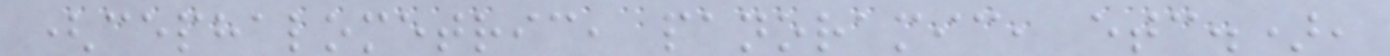(cephalometric, panoramic, etc.),
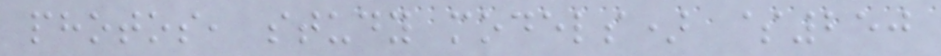photos, study models) $250
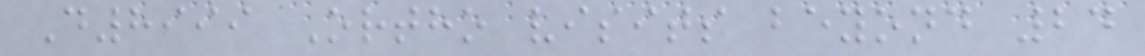D8999 Ortho visits beyond 24
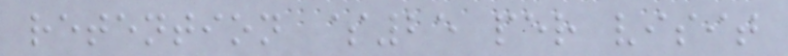retention $25 per visit
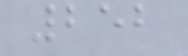252
